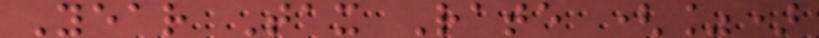Year Tax Rate (%)
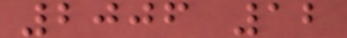2006 12
